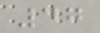47
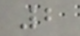2
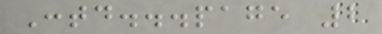Contd...page 2
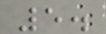5.
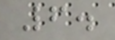6.
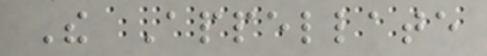The Appellate
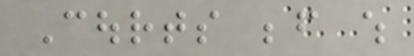Courts before which
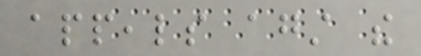appeals against the
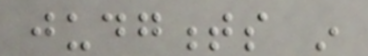judgments in
